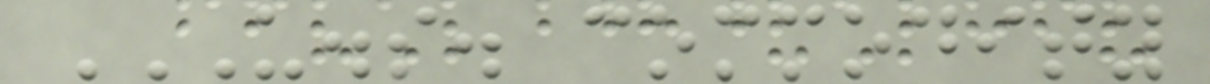U.S. COMMODITY
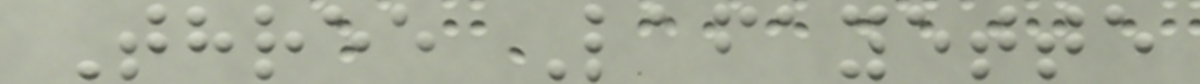Three Lafayette
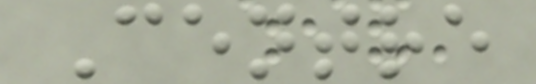Centre
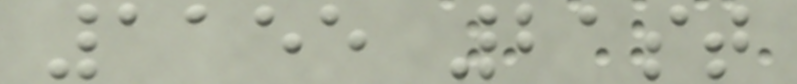1155 21st
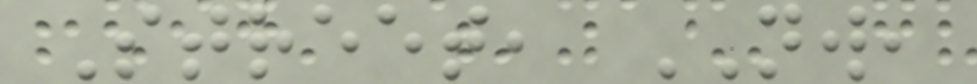Street, NW,
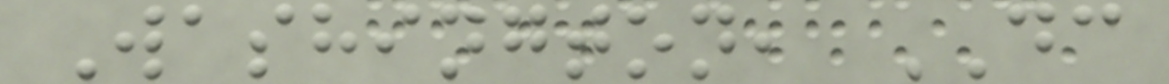Washington, DC
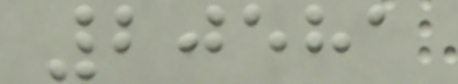20581
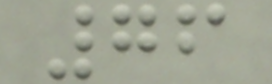76
